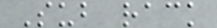Sub rack
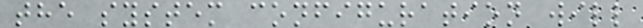the system configuration will
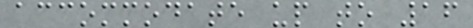accommodate up to 16
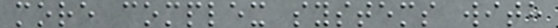more complex systems with
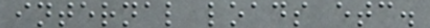internal loads etc.
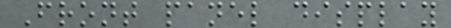Front panel display
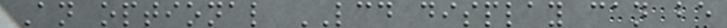An optional LCD display can be
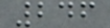246
